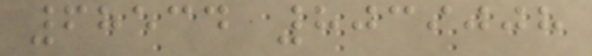68534 8039008
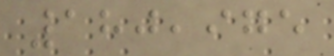180,975
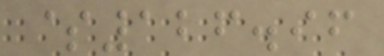$126.96
